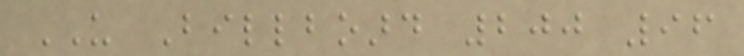US Billboard 200 96
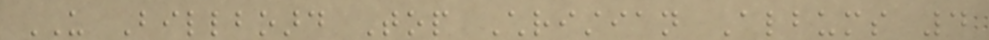US Billboard Top Christian Albums 4
